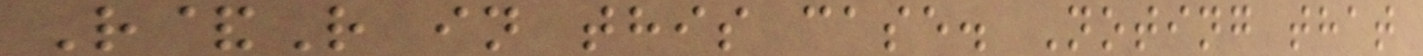R&R in this case. Noting that
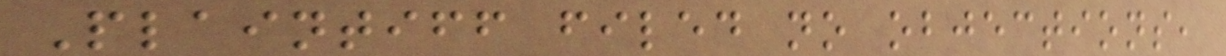Plaintiff filed no objections,
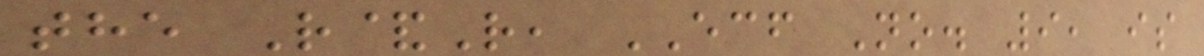the R&R, ECF No. 9, is
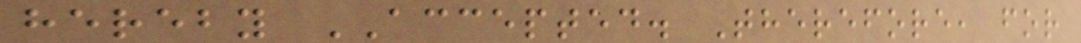hereby ACCEPTED. Therefore, for
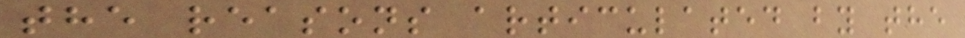the reasons articulated by the
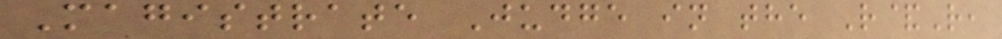Magistrate Judge in the R&R,
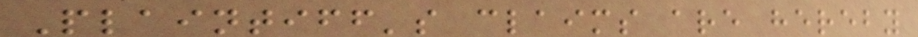Plaintiff's claims are hereby
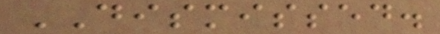DISMISSED.
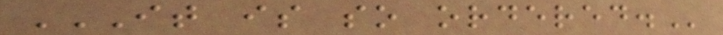IT IS SO ORDERED.
